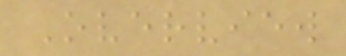Overview
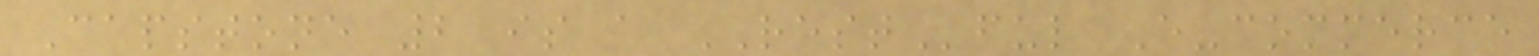Capstone 2 is a RESTful E-commerce
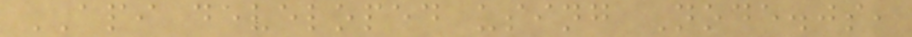API developed using Node.js,
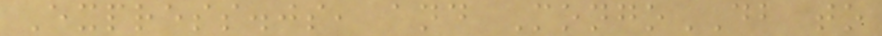Express.js, and MongoDB to
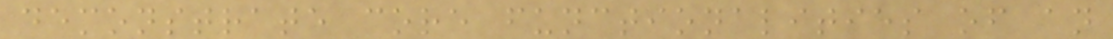demonstrate core functionalities of an
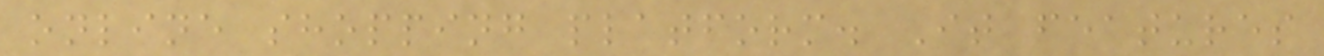online shopping platform. It features
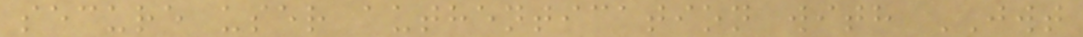secure user authentication with JWT
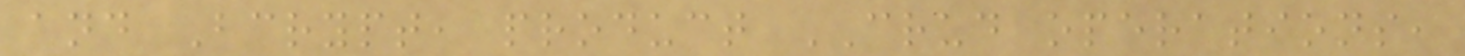and Bcrypt, product CRUD operations,
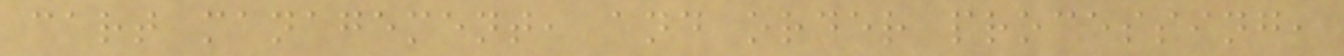cart management, and order processing,
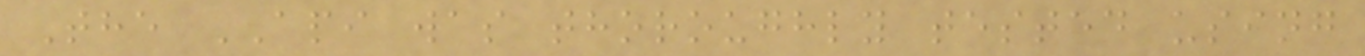The API was thoroughly tested using
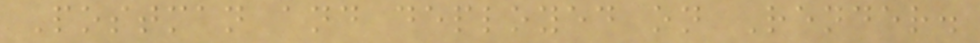Postman and deployed on Render.
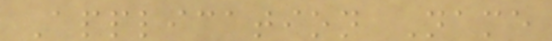Application Name
